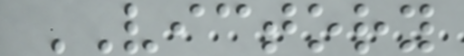VICTORY
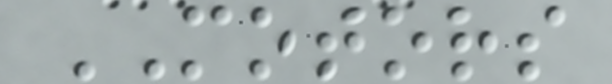MOTORS
